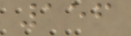156
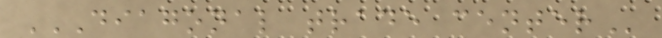DIAGONAL TRADE CENTER
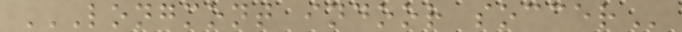LONGMONT INDOOR SOCCER
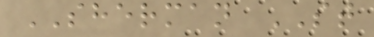SHERMAN ST
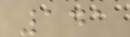141
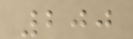200
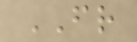FR
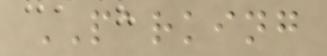PARKING
